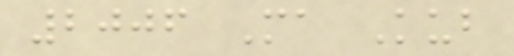2006 Ma Kub
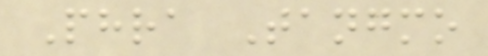Phra Tangmo
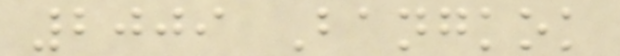2009 Bangkok
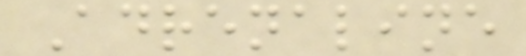Adrenaline
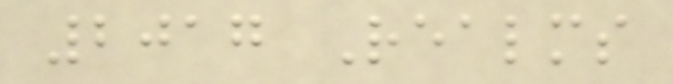2017 Realms
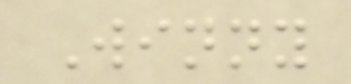Winny
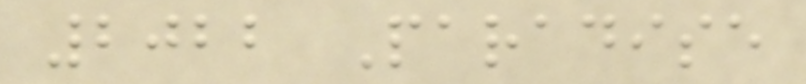2022 Paradise
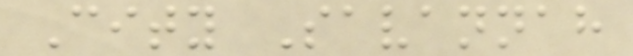City Savannah
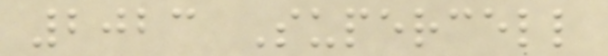2023 Supercell
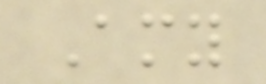Amy
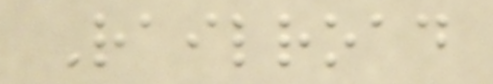Railroad
